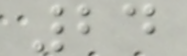24
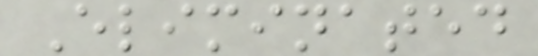Eliminated
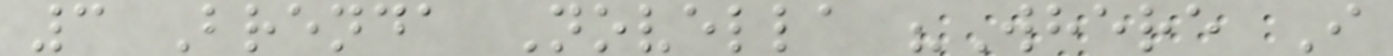3 Brenda Novella "Where I
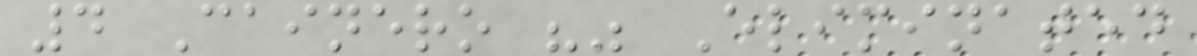4 Cainero "" Eliminated
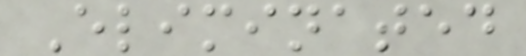Eliminated
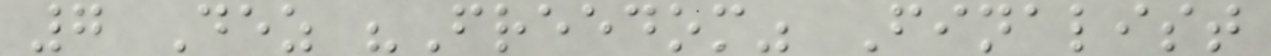7 Dez "Freedom" Finalist
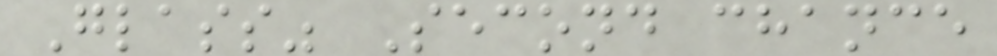Glass" Second chance
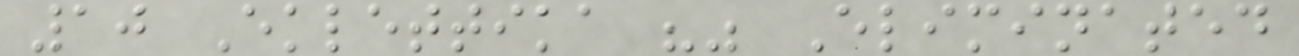10 Eklettika "" Eliminated
